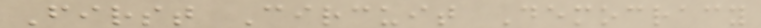First Circuit Democracy
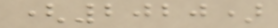(2020)
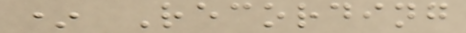* Recording
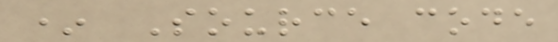* Source code
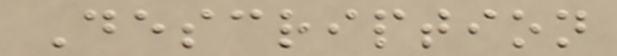Description
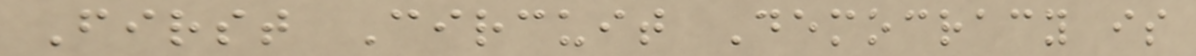First Circuit Democracy is
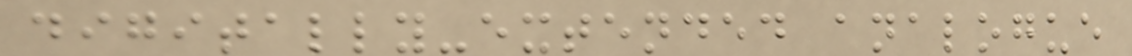digitally-extended analogue
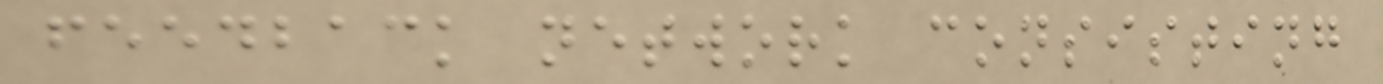feedback network consisting
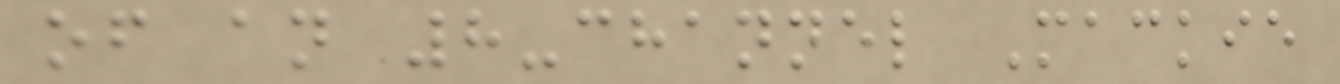of an 8-channel Mackie
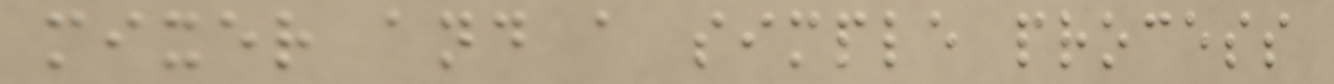mixer and a simple process
